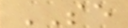SE
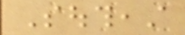Southeast
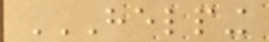HELPING
